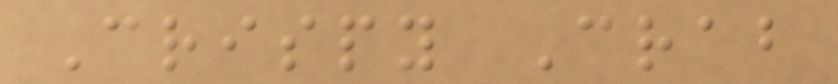Crispy Crab
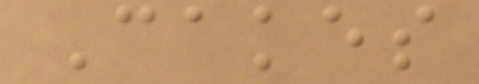Cakes
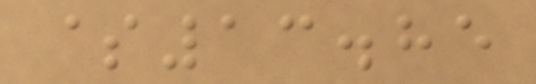$13.85
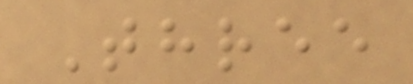Three
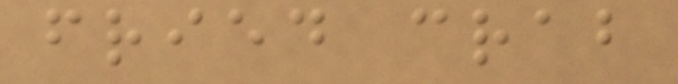fried crab
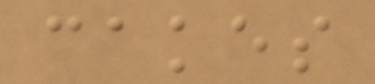cakes
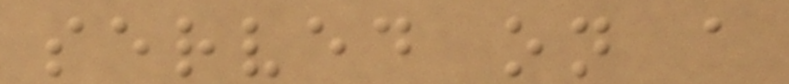served on a
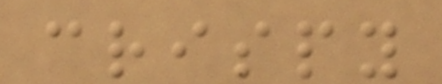crispy
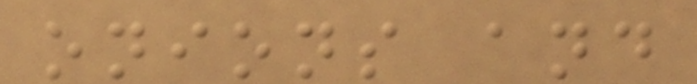onions and
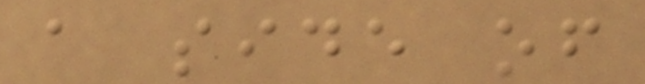a side of
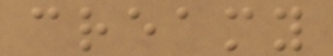creamy
